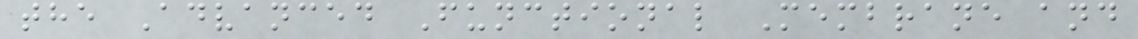the Advanced Functional Membrane and
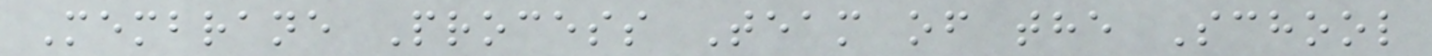Membrane Process Team of the School
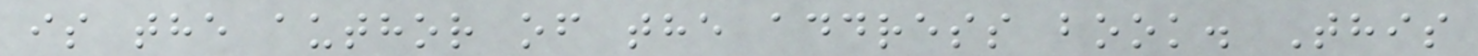is the author of the address book. This
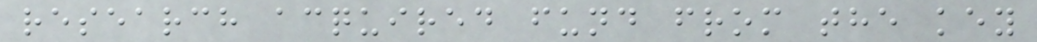research acquired fund from the key
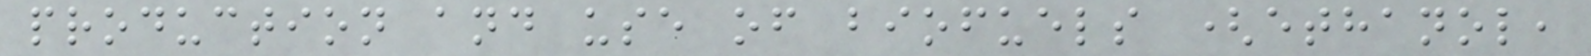production and use of biofuels (ethanol,
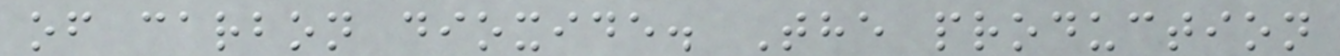of carbon dioxide. The production
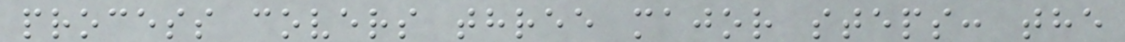process covers three major steps: the
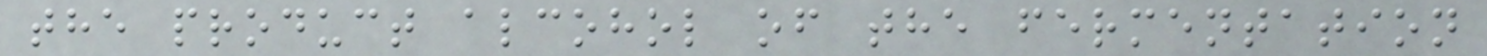the product alcohol of the fermentation
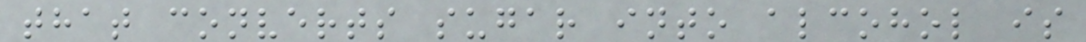that converts sugar into alcohol is
